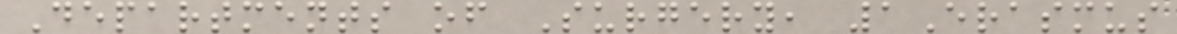Departments of Surgery, 1Erasmus
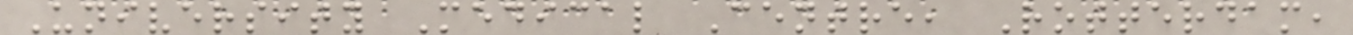University Medical Centre, Rotterdam,
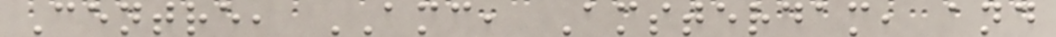Centre, AMC, Amsterdam, and
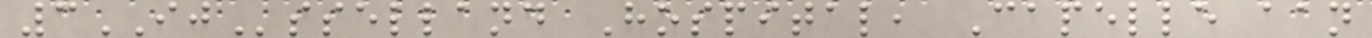3IJsselland Hospital, Capelle aan
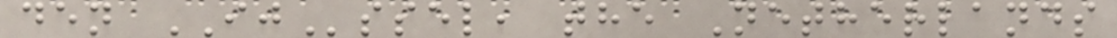den IJssel, the Netherlands
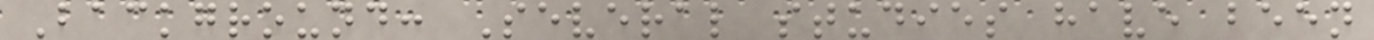Background: Several studies have been
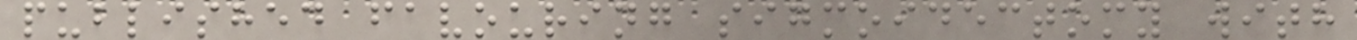published favouring sigmoidectomy with
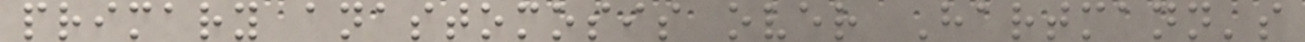primary anastomosis over Hartmann's
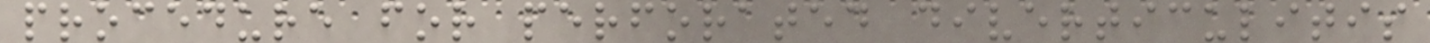procedure for perforated diverticulitis
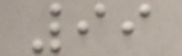99
